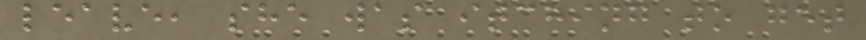leave, she was itching to get
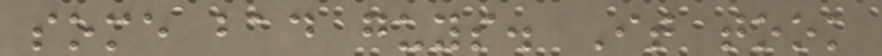some bad guys. It took
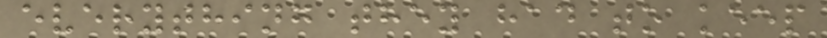everything they had to keep
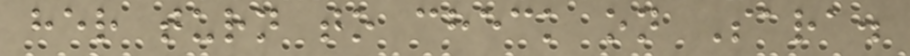her turn to check on Sara.
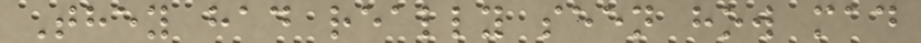They had really seen how mad
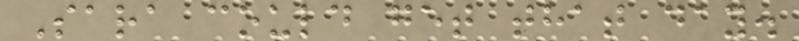Sara could get that day.
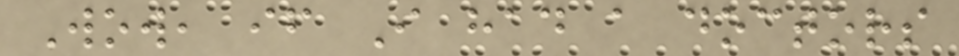Wow, if I had a doctors
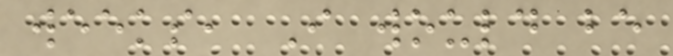weeks, I would be
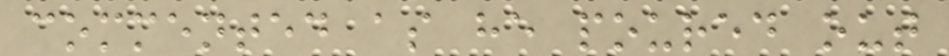commented as he poured out
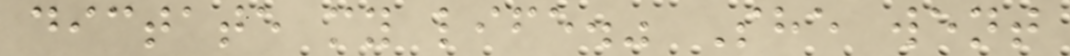dictate my life." She went
